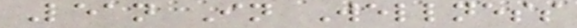Lean In Wellness
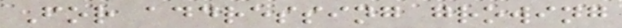For addressing growing
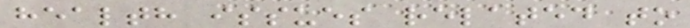health issues related to
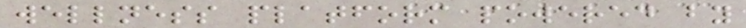wellness platform powered by
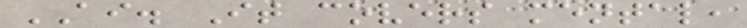AI. It covers mental,
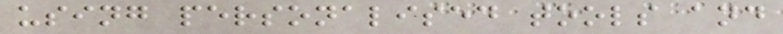using personalised tools and
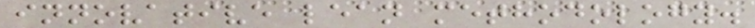innovative lean methodology.
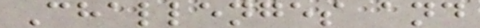Challenges and
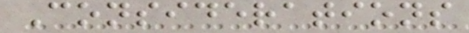Considerations
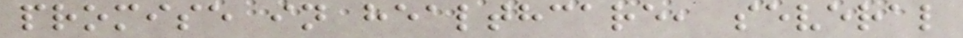promise in healthcare, several
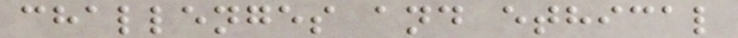challenges and ethical
